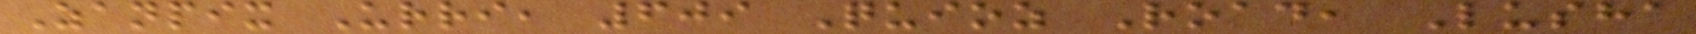Zanpix Urri, 609 Quioz Road, Lusha
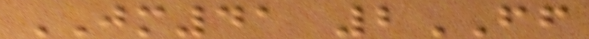JM41 2FF
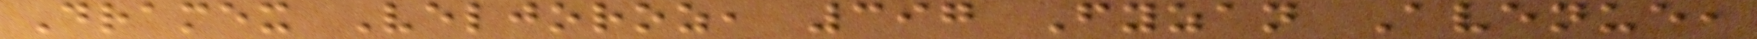Dramex Veljoroz, 397 Fyzan Avenue,
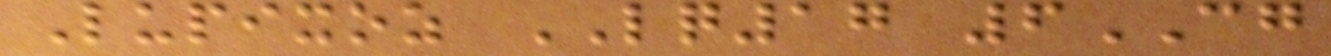Lupixoz LQ17 6CG
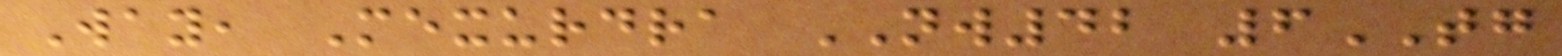Way, Mexurdra NW42 6TG
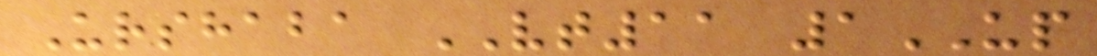Urshaba VT11 1UP
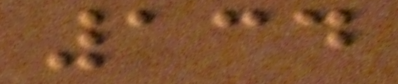134
